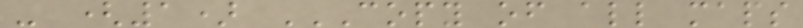- (1) COPY OF ALL MAPS
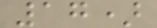17)
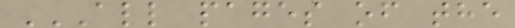ALL PAGES OF THE
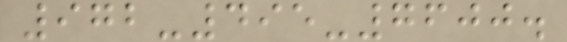972-495-7600.
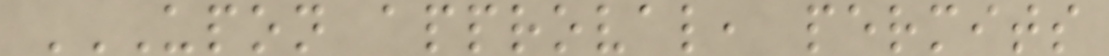UPON APPROVAL, PERMITS
